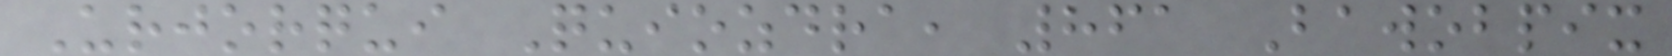Urjorqui Quiozdra, 861 Bawobpix
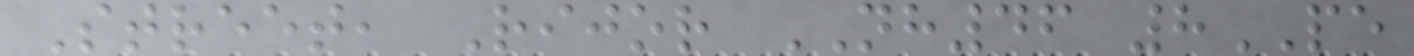Street, Rijor NH46 8PE
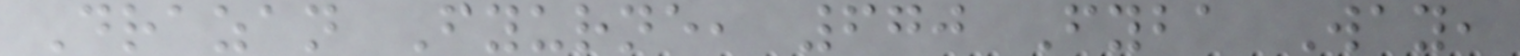Drazan Fyurne, 670 Fyba Way,
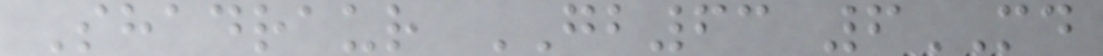Shadraur GB63 6MD
